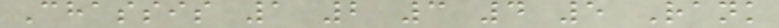Chassis 1 2 3 4 5 Rank
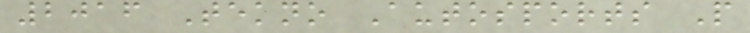2016 Tekno Autosports P
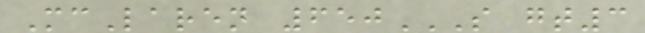McLaren 650S GT3
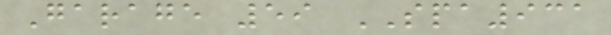Garage 59 SPA931
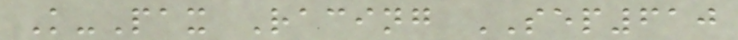K-Pax Racing SEP610
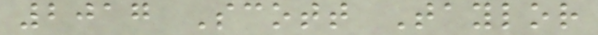2017 Scott Taylor
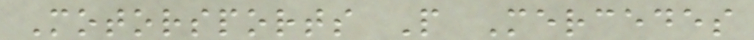Motorsports P Mercedes
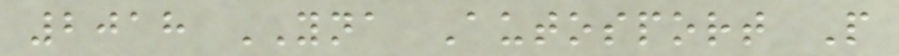2018 YNA Autosport P
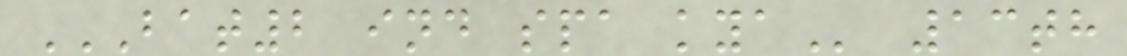BAT2 IND SPA KYA 13th
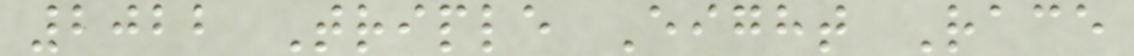2022 Triple Eight Race
